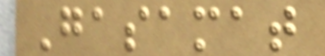Gasamat
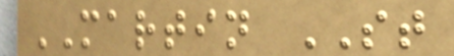MARTIN ST
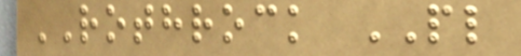ROTHROCK PL
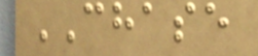CHASE
